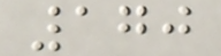170
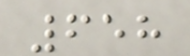658
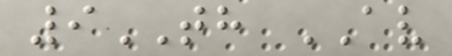9TH AV
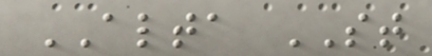ALTA ST
